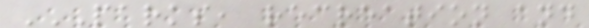PARKS, RECREATION AND
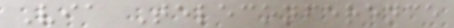Via Teleconference
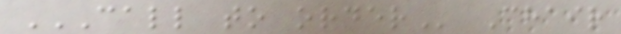CALL TO ORDER Chair
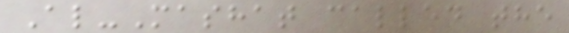Al-Mashat called the
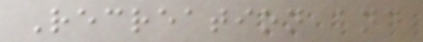Recreation and
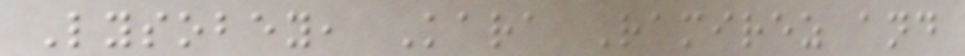Lysobey, Kara Ramirez and
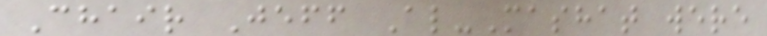Chair Jeff Al-Mashat were
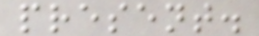present.
